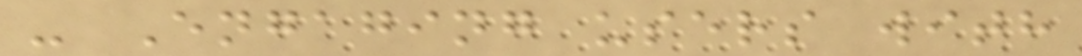- Engaging users with
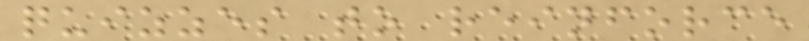quizzes to reinforce
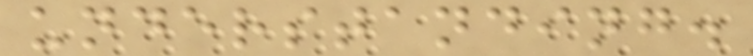understanding.
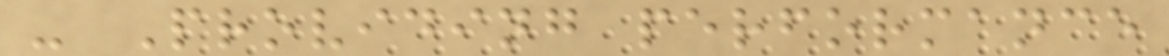- Providing performance
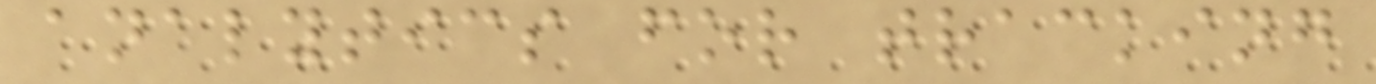analytics for tracking
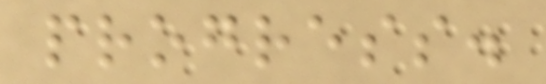progress.
